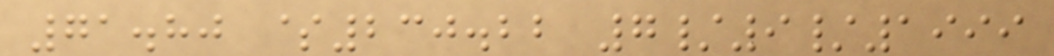71.80 $230.22 7/9/1999
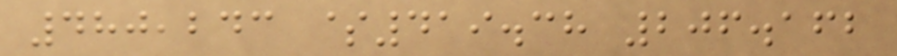480,243 $419.38 206.162
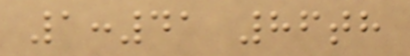1:41 86th
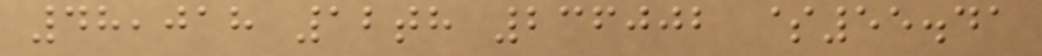48,018 12th 236002 $55.41
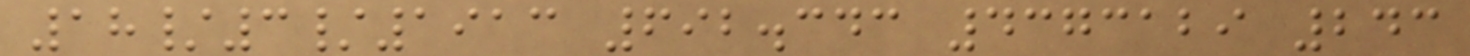18/3/1913 692.343 4373129 243
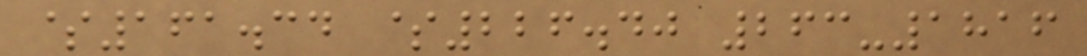$161.34 $226.40 263-1816
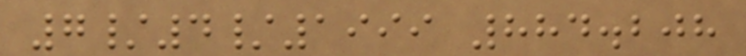7/4/1999 884.208
